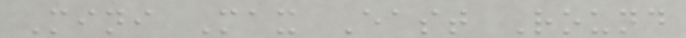Mini Max East Round
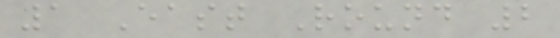1 East Round 2
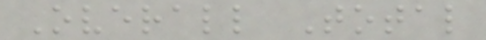Overall Total
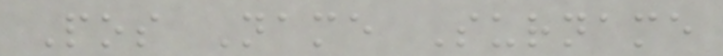Pos Name Surname
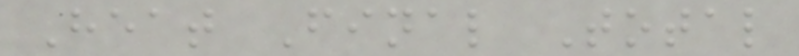Heat Final Total
